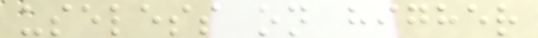useless on higher
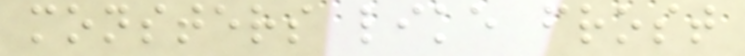monsters like frost
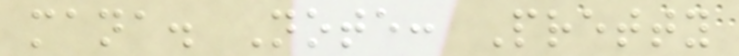mana. Note: Pretty
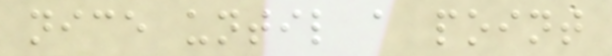nice until a point
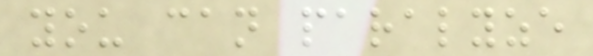you can paralyze
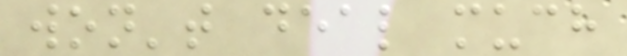won't deal much
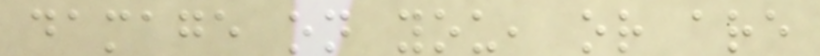damage on you, or are
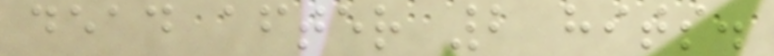dead after 2 hits.
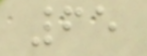65
